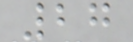27
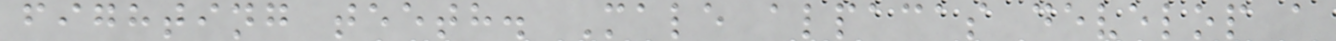fighting teeth. Male alpacas develop a
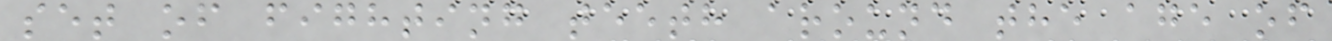set of fighting teeth around the age of
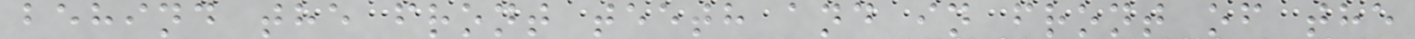behind the front teeth and in front of the
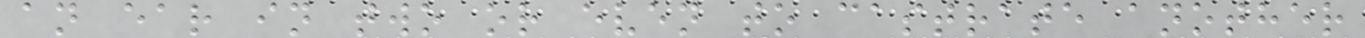an ear in two or even to castrate another
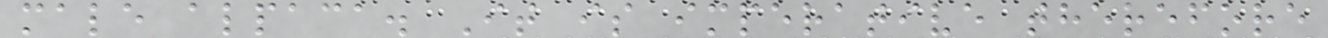male alpaca. It is imperative therefore
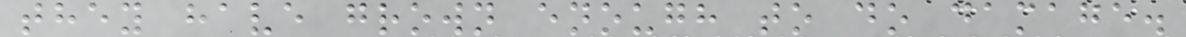they have grown enough to do damage.
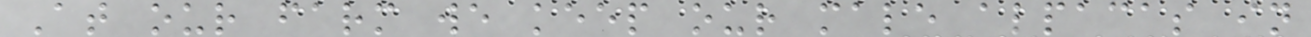At our farm we keep our male alpacas in
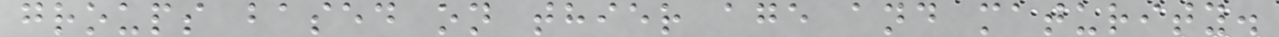groups based on thier age and maturity.
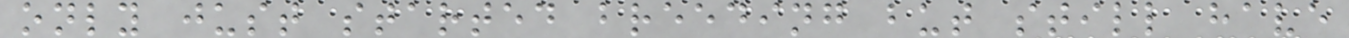only just started breeding but still have
